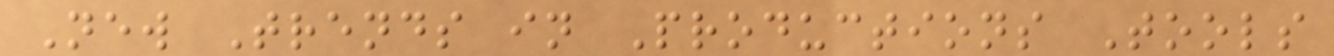New Trends in Productions Tools
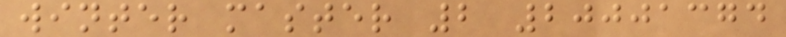winter master 2 20001374
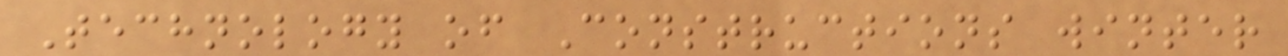Technology of Constructions winter
